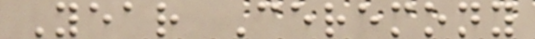Year Ceremony
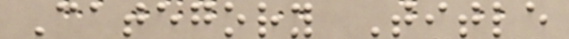Category Title
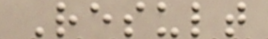Result
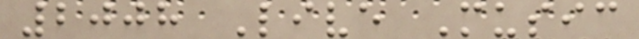2008 Live Music
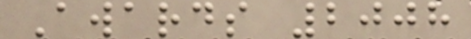Awards 2008
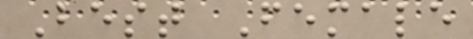Best Female
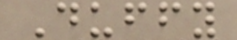Duffy
